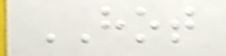HOT
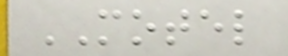MOTEL
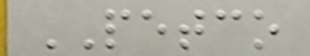PETCO
